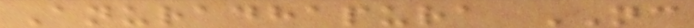Anuradhapura NC
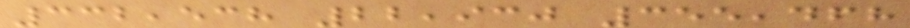332,538 22,930 355,468
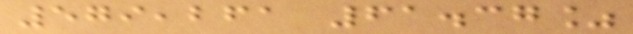579,261 61.37%
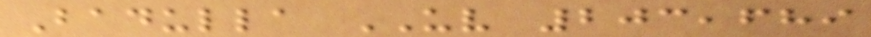Badulla UV 203,689
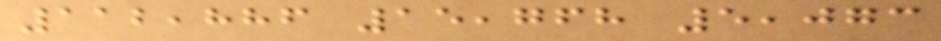112,886 15,768 5,073
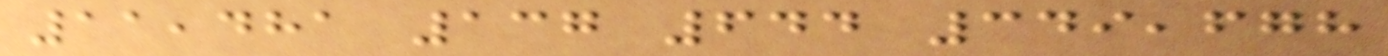11,481 137 644 349,678
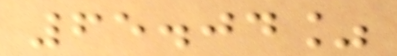65.04%
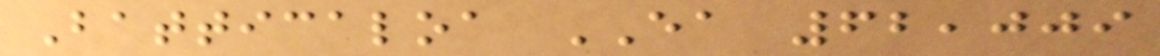Batticaloa EA 62,009
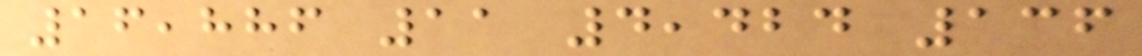16,886 11 4,424 136
